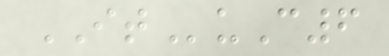ITuC6
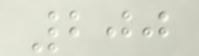200
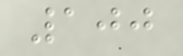100
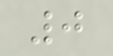0
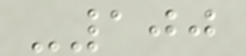-100
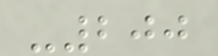-200
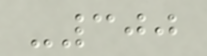-300
